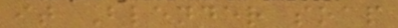it Blender soap
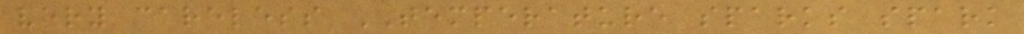very careless TEMPERATURE sparks spark
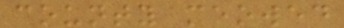county meowed
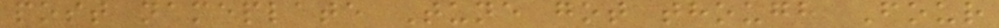post nameplate Tune got though Four
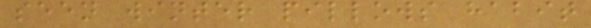seen winter pillows habit
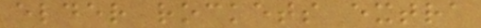elder rockets extra
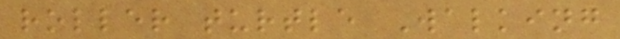roller turtle Walking
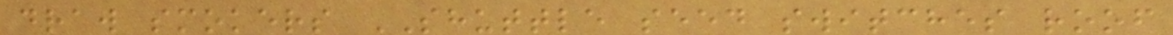draw smokers SHUTTLE seed switches roof
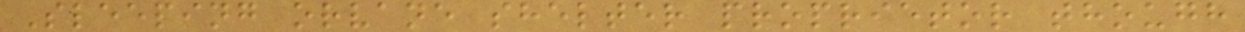Sleeping orvane shelter proprietor though
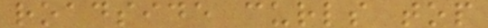roadside curls top
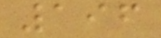196
